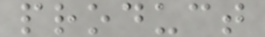product
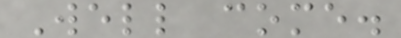Well come.
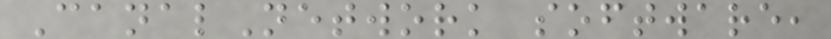CanalNetwork software,
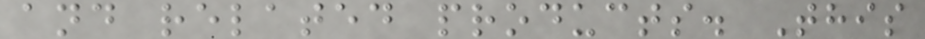and related products. This
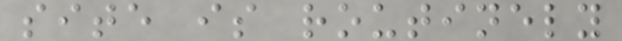site is routinely
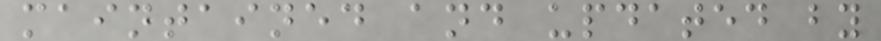maintained and updated by
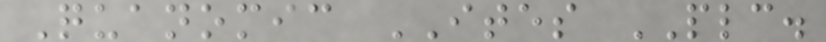Quanomic ITES PLC.
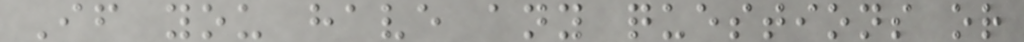If you have any questions or
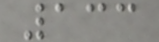133
